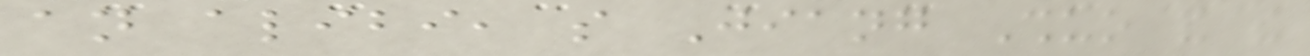an alibi, so Jiang Shuo and the
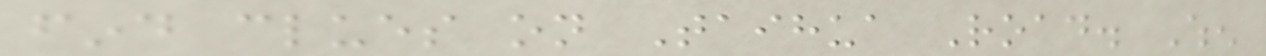find clues on Taihua Road. When
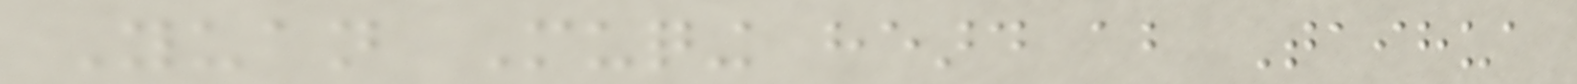Yuan Muqing heard about Taihua
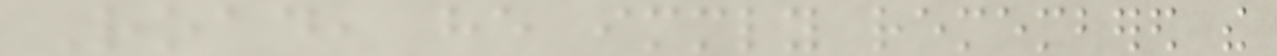Road, he immediately remembered the
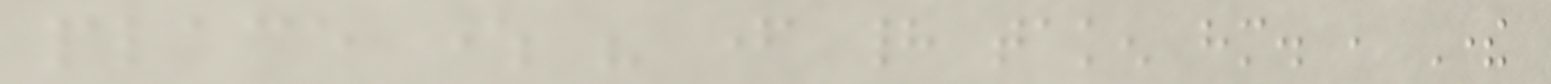place where his father had taken him. , There
